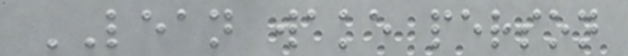LEAN wake person
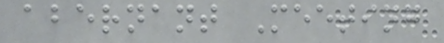abernant Meeting
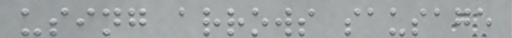using arrows sausage
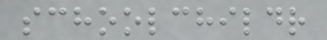schoolchildr
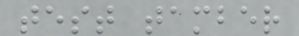test tamber
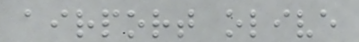airport olive
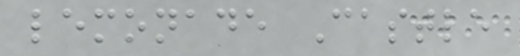lemonade Castle
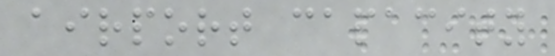airport capacity
